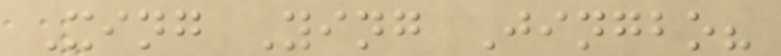Xing Ying Jingbo?
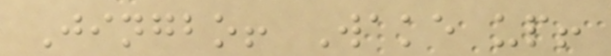Jingbo! Wake up!
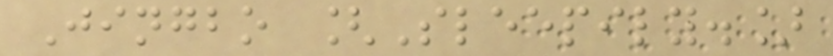Jingbo [Sleepily.]
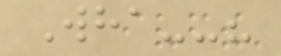Wha--?
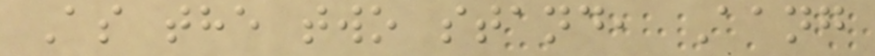As the two stand, Aang
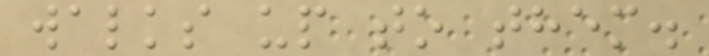walks up to them.
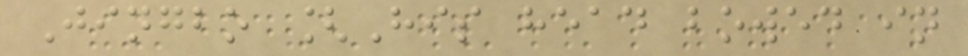Jingbo [His head bowed in
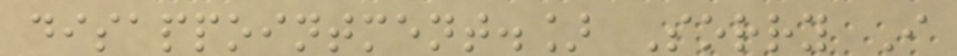disappointment.] Sorry I
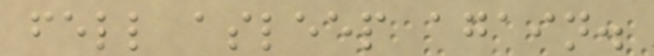fell asleep again.
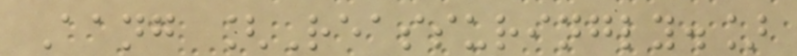Aang [Reassuringly.]
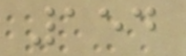154
